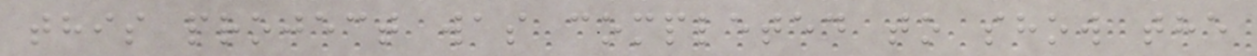this project was completed to show the
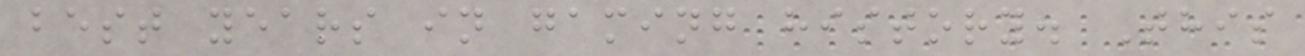best years in gaming history. This
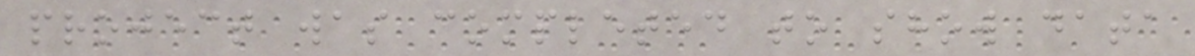project was completed to show data
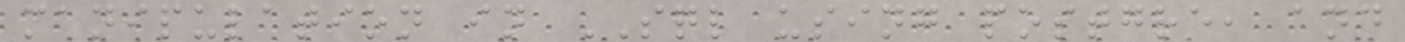manipulation in SQL using postgre, and
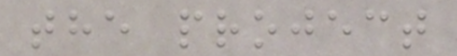the project
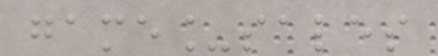game_sales
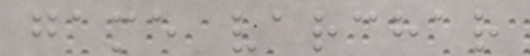game varchar
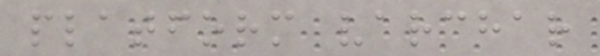platform varchar
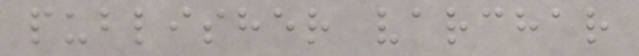publisher varchar
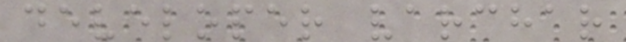developer varchar
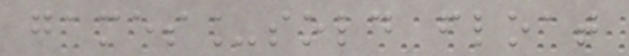games_sold float
